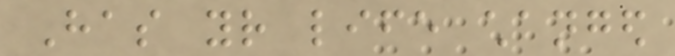Has your life changed
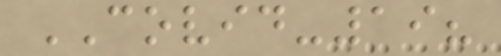COVID-19?
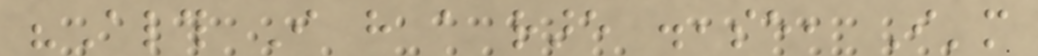"Although I have a rare disease, I'm
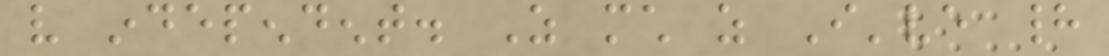very independent. As much as I've had
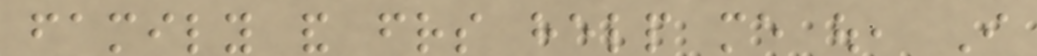family and friends help me out, I
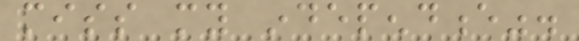miss my independence".
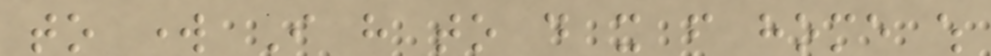to work I have to do it from home which
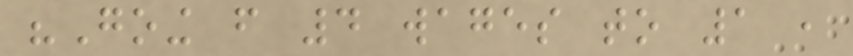"Going from 4 wages to 1 ,
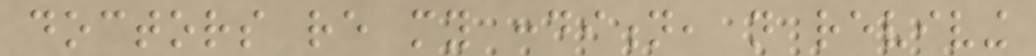doctors re my condition, not reviving
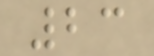23
